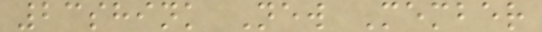23shink New Member
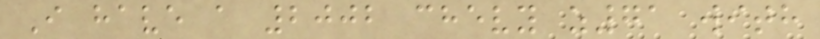I have a 2002 chevy z71 with
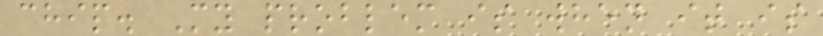chip. My problem is when it is
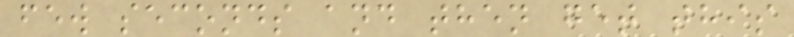few seconds and then get this
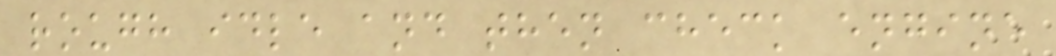rough idle and then check engine
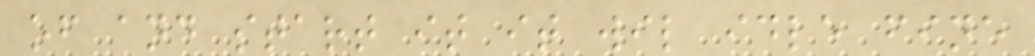of and start it it wil idle fine
